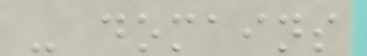- domains
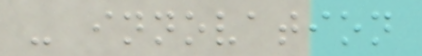- innovation
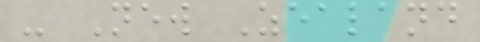- New Zealand
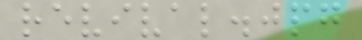revival.jpg
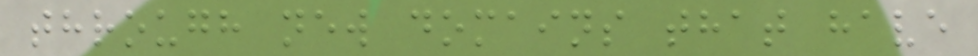through new domains that have
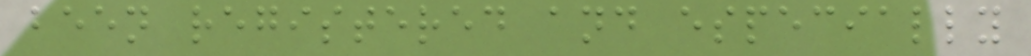been registered and especially
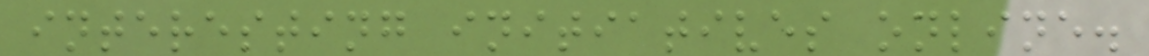interesting initiatives online.
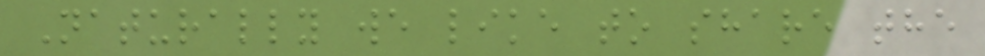Naturally we like to share the
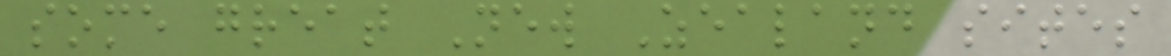some great New Zealand sites
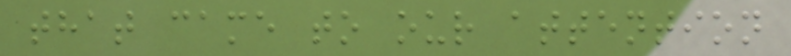that came to our attention
